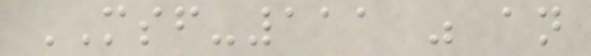MSF-111 was an
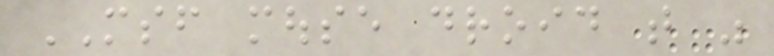MSF mouse droid that was
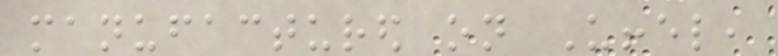manufactured on Uffel,
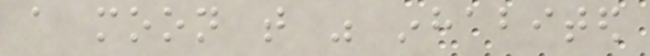a moon that was inhabited
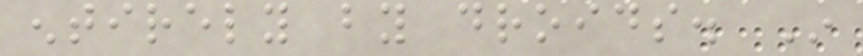entirely by droids. In
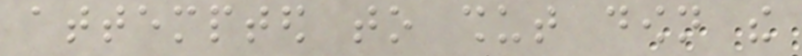attempted to shut down the
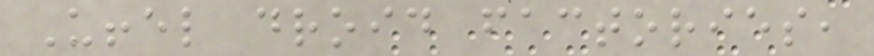Uffel droid factories,
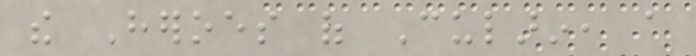the Heroes of Cularin, a
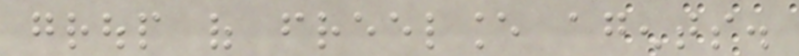group of freelance agents.
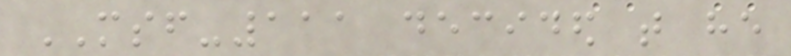MSF-111 decided that he
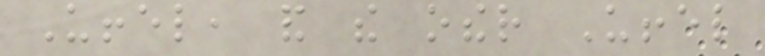Uffel, and the other Uffel
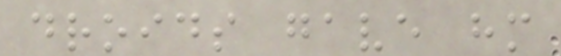droids gave him
